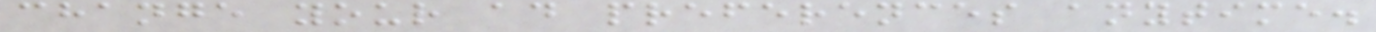change your ad preferences anytime.
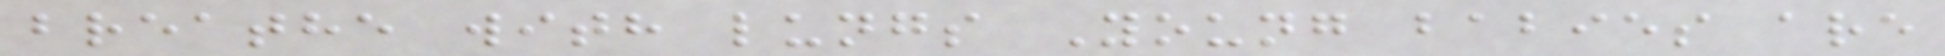breathe with lungs Young babies are
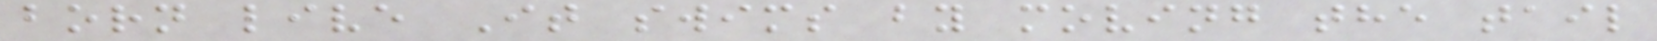born live It swims by moving the tail
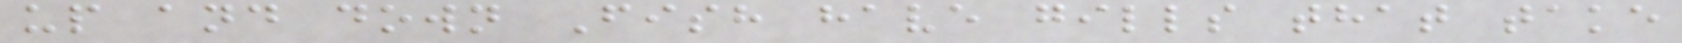up and down Fish have gills that take
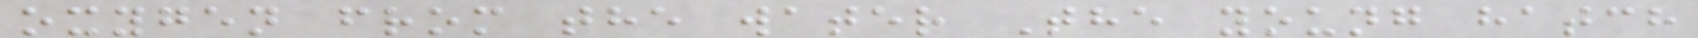oxygen from the water The young hatch
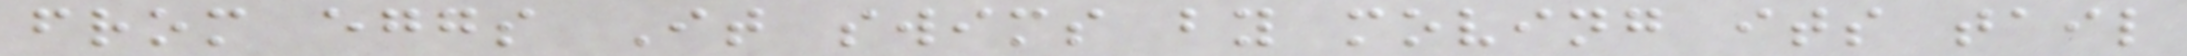from eggs It swims by moving its tail
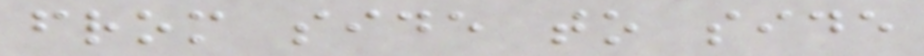from side to side
